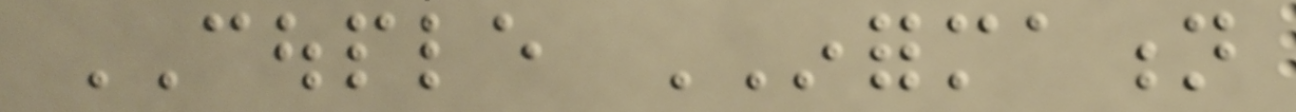COUPLE INFORMATION
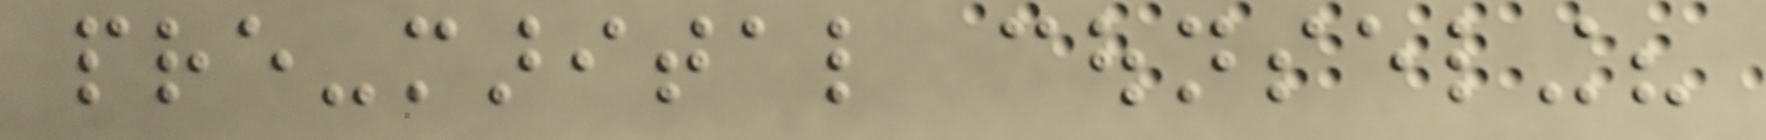pre-marital counseling?
